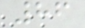86
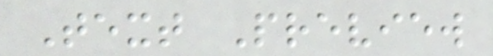Text Preview
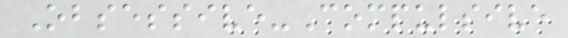Obsessive-Compulsive
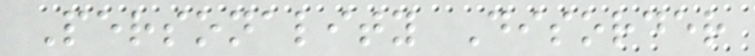Personality Disorder
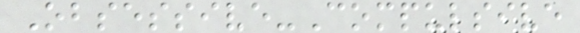Obsessive-Compulsive
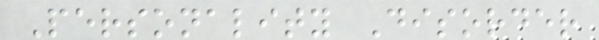Personality Disorder
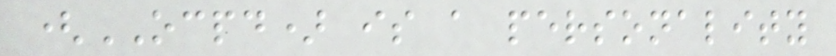(OCPD) is a personality
